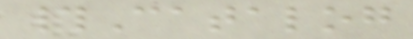#Catalog
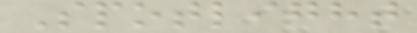Spotlight
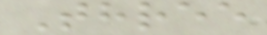Three
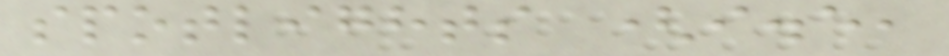spotlights (i.e,
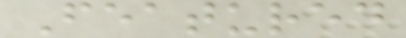Featured
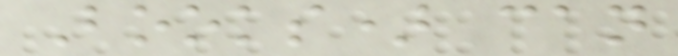Books) can
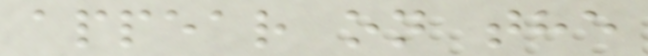appear on the
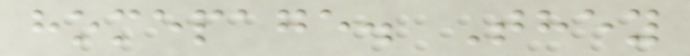homepage. They
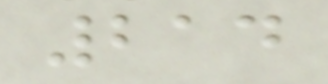214
